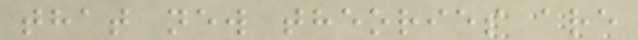that new theories are
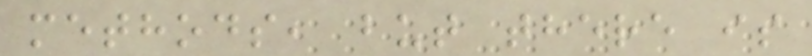methods, but there is
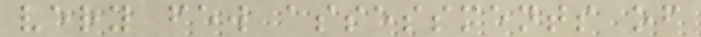very few assessments of
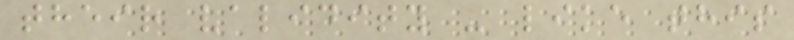their validity - like this
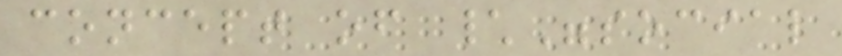concept of \"social
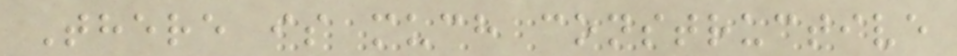There is much constructive
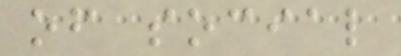of social
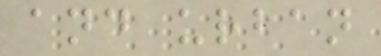and urban
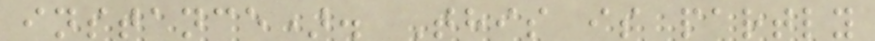instance). This is partly
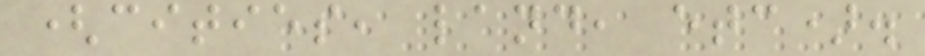(cities, land, etc).
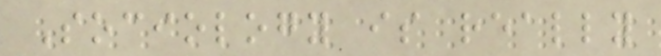Sociology is really
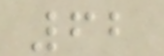62
